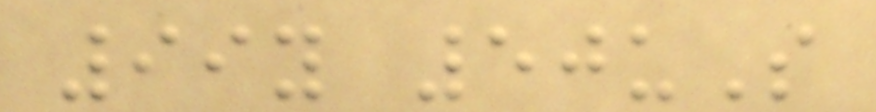99y 50uS
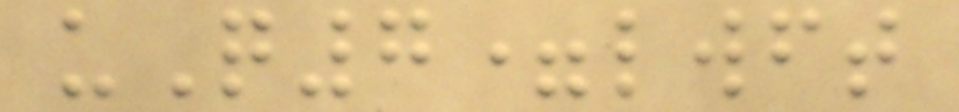uQ7=lwft
